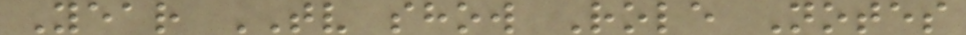Year TV show Role Notes
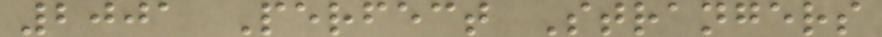2001 Perfect Strangers
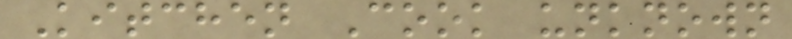Kitchen Cook unknown
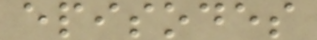episodes
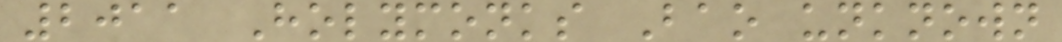2011 Holymonks Bao unknown
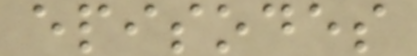episodes
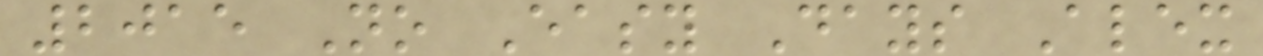2015 No Easy Days Alex
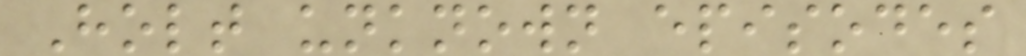Holt unknown episodes
